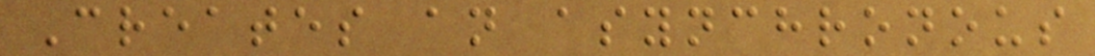Creates an asynchronous
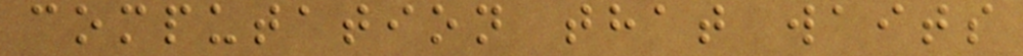computation that waits
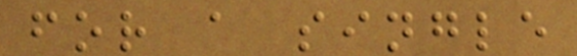for a single
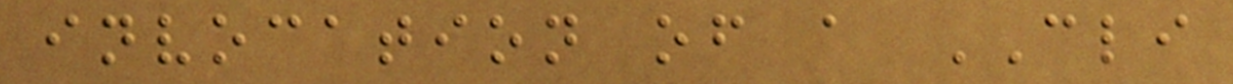invocation of a CLI
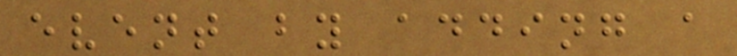event by adding a
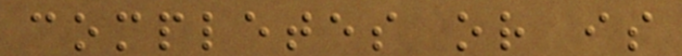completes or is
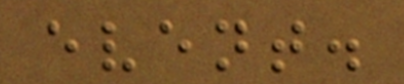event.
